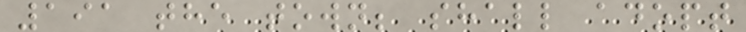191 the town; shall adopt
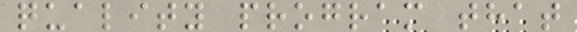quality program that
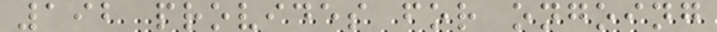192 provides for ongoing
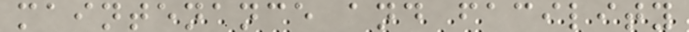maintenance and facility
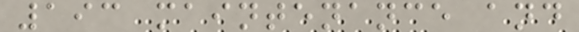193 maintenance and
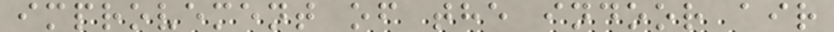improvement of the indoor air
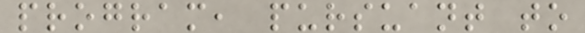program, pursuant to
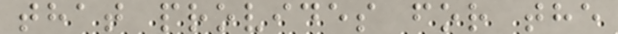that provides for the
